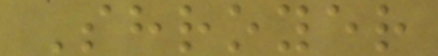Shroyer
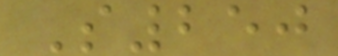S250
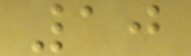10
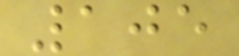105
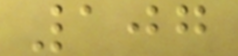107
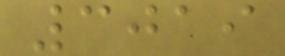3019
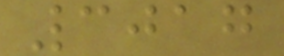3017
